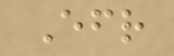Efr
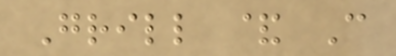Grill & C
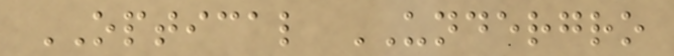OPTICAL UNDERGRO
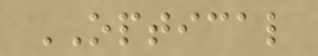OPTICAL
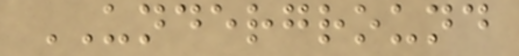UNDERGROUND
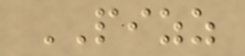PIZZ
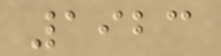1923
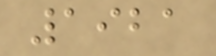1921
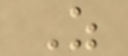Z
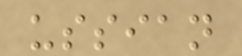ussian
